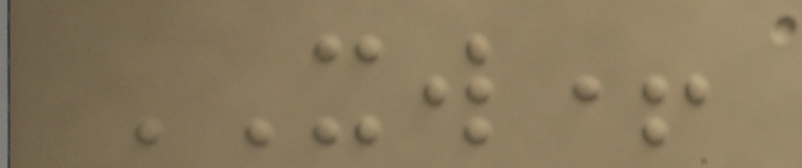XW+
